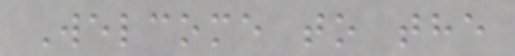Welcome to the
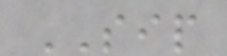SIP
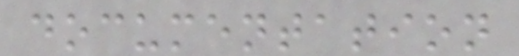documentation
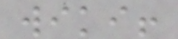wiki!
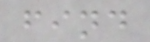find
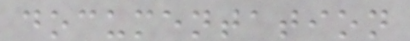documentation
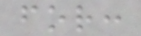for:
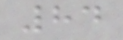84
